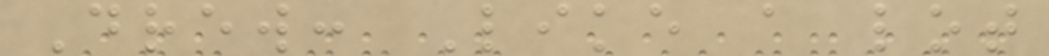Drew: Like a lot
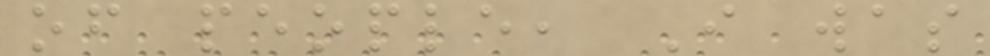of people, I was
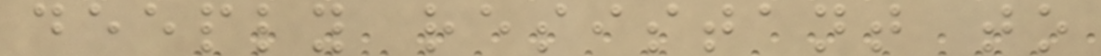deeply resistant to
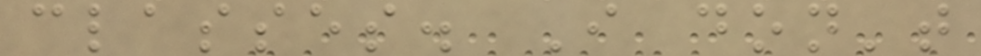classes. I don't
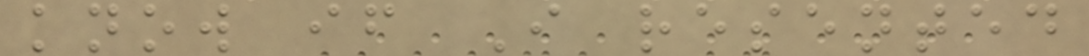know if I resented
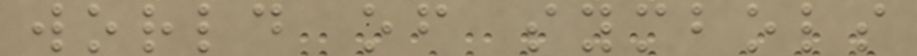world of symbols
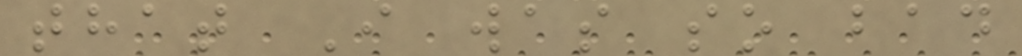that I was so bad
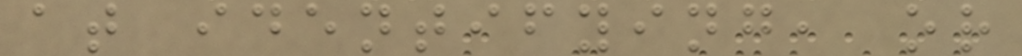at identifying, or
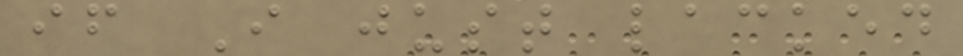if I just lacked
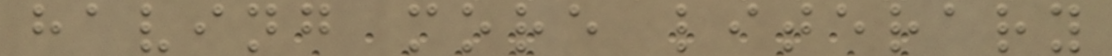having more literary
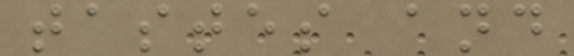tastes and
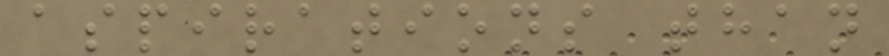aspirations than
